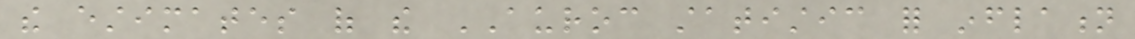the estimates of the AUROC statistic for inflation
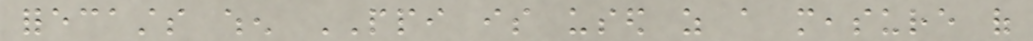forecasts when PPI is used as a measure of
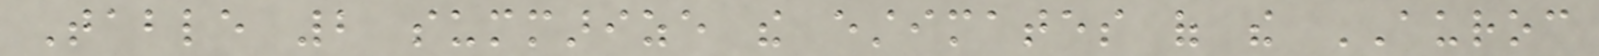Table 2 summarize the estimates of the AUROC
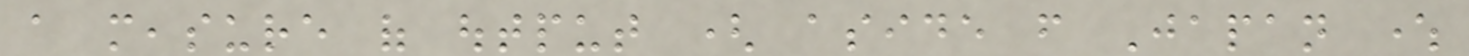a measure of output ( aside from Japan where
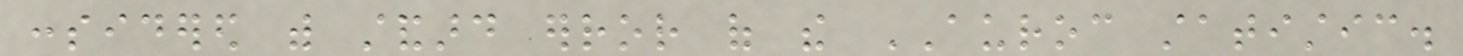considered with standard error of the AUROC statistic.
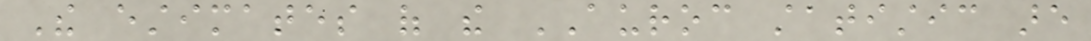The estimates of the AUROC statistic are
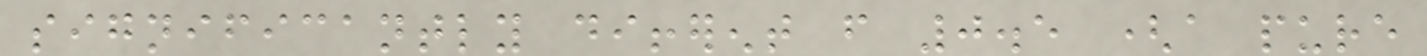significantly different from 0.5 (a pure
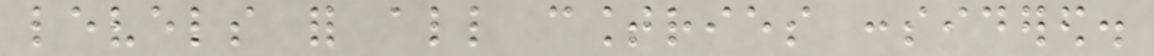levels for all countries considered.
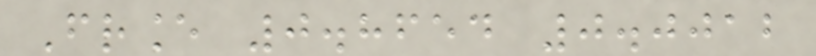France 0.8654 0.0012
